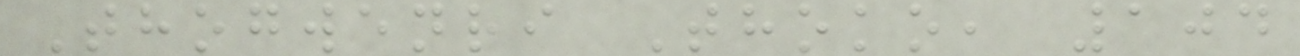Thogwenri Thoko, 104
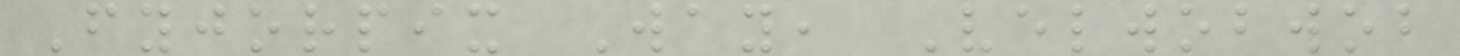Fyjorpix Way, Velwobwob
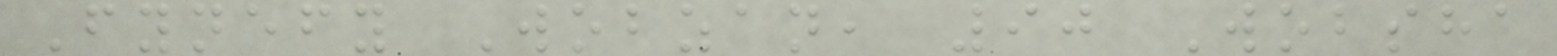Fynefy Wobzan, 90 Wobsha
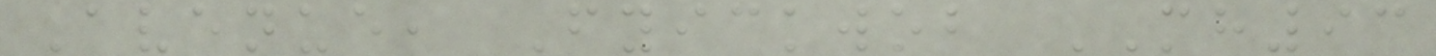Avenue, Fyickwob MH93
